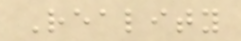Reality
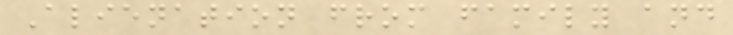Alienation from family and
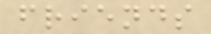friends
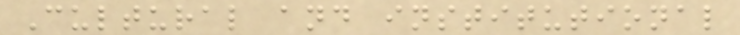Cultural and institutional
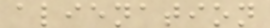alienation
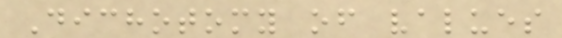Dichotomy of values
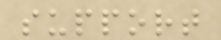support
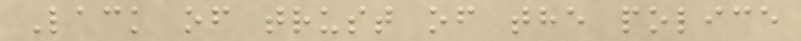Lack of trust of the police
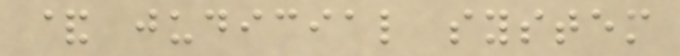& judicial system
